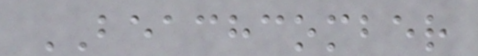BEACHCOMBER
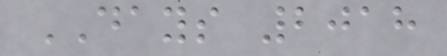DAYS 2018
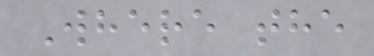Where the
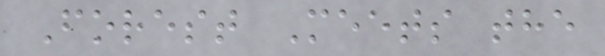Forest Meets the
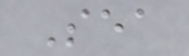Sea
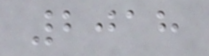2018
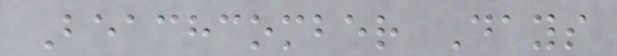Beachcomber Days
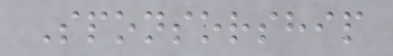Sponsorship
